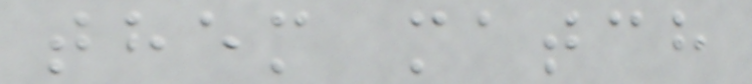them match
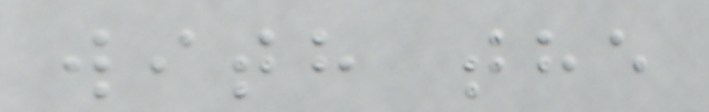with the
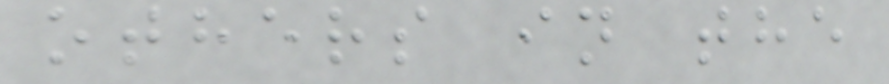others in the
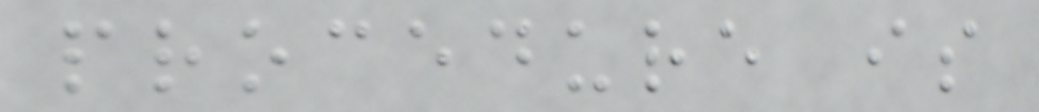procedure is
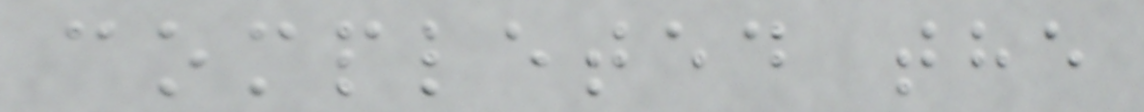completed the
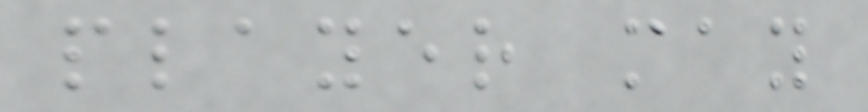player may
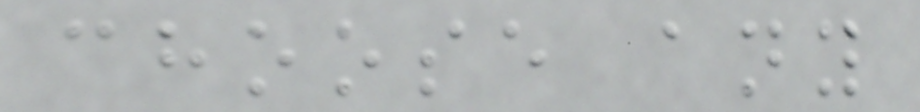choose any
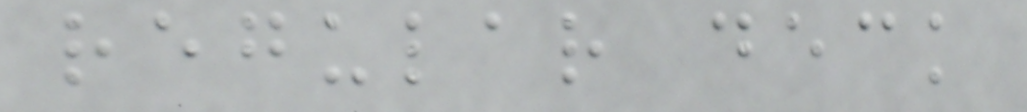regular deck
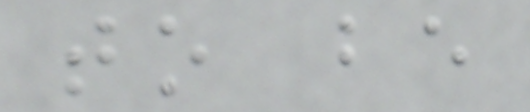to be
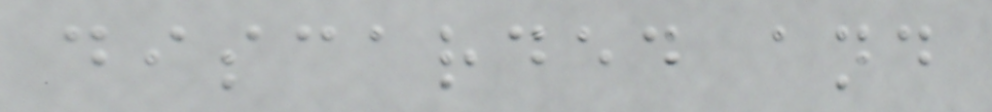discarded and
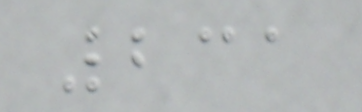231
